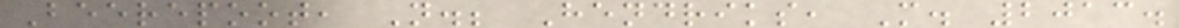Beerepoot, N.; Hendriks, M. 2013.
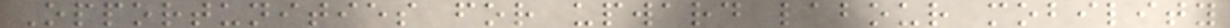Opportunities for upward labour mobility
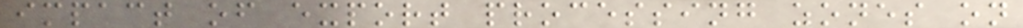impact of export processing zones on
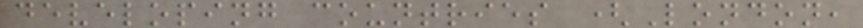developing countries (London,
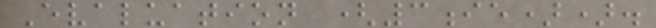Evaluation (3ie)).
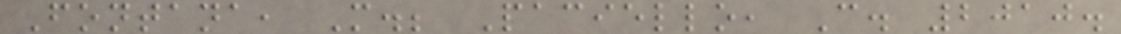Fontana, M.; Paciello, C. 2010.
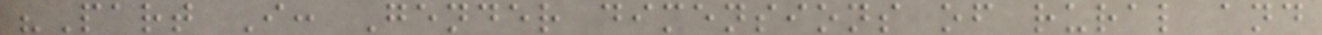"Part I: Gender dimensions of rural and
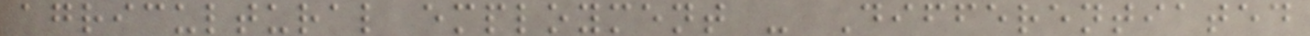agricultural employment - Differentiated
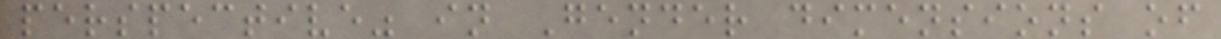perspective" in Gender dimensions of
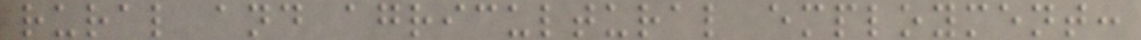rural and agricultural employment:
